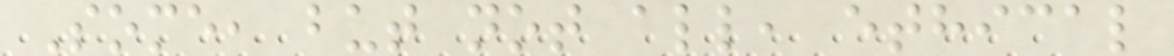Some, but not all, ethical
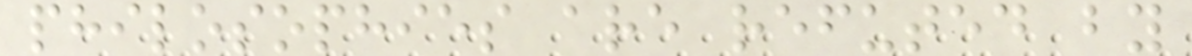philosophies are refuted by
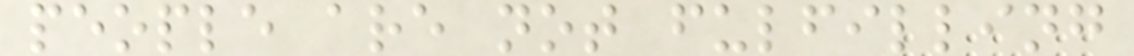people are not fulfilling
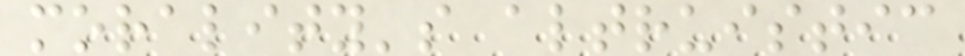morality's altruistic
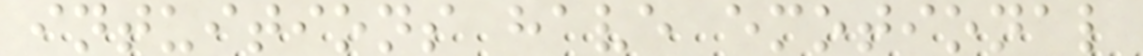intuitions have emotional
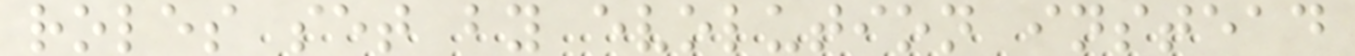roles set by evolution instead
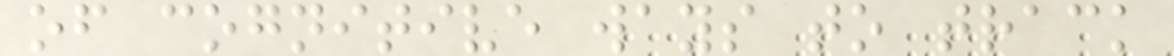of cognitive ways to track
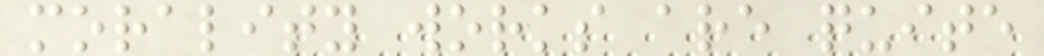morality works are quite
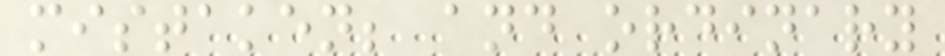mistaken; and ordinary
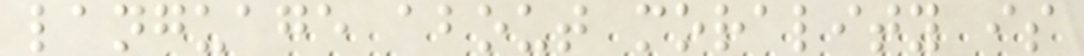language about morality is
